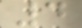4
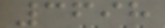3698
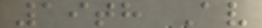19th Av
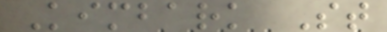Kimbark St
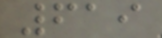619
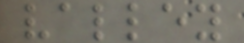valley
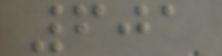601
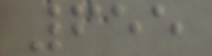655
